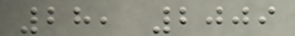28, 2009
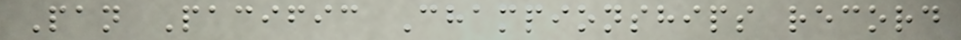Pan Pacific Championships record
